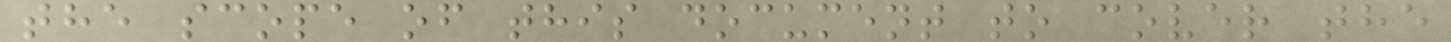the scope of this document to cover the
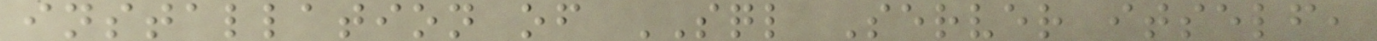installation of SQL Server itself,
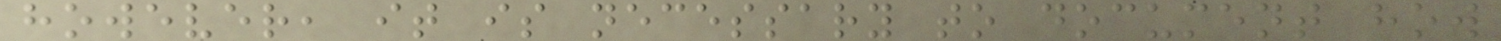however, it is necessary to document how
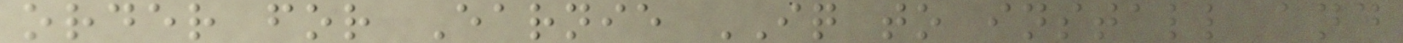order for Earnie IQ to install and
